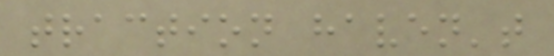traction haven't
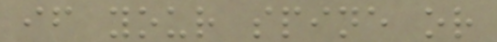if your spine or
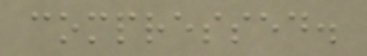compressed.
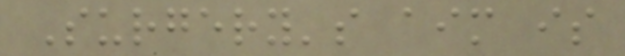Surgery's aim is
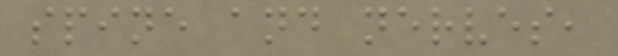spine and nerves,
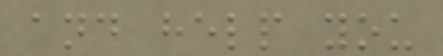and help you
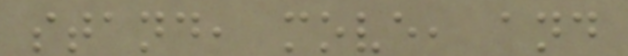stand, move, and
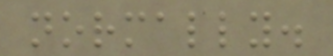normally.
